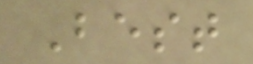Best
